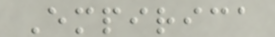Empirica
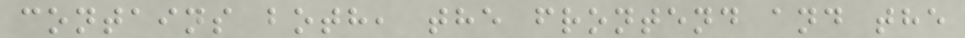contains both, the frontend and the
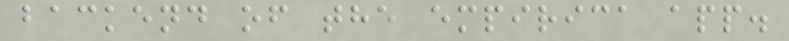backend of the empirica app.
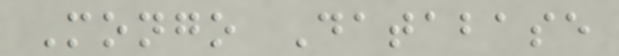Mongo Database
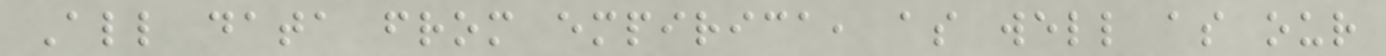All data from empirica, as well as our
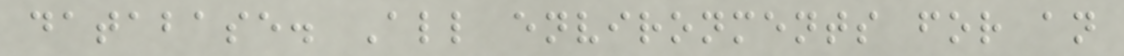database. All environments for an
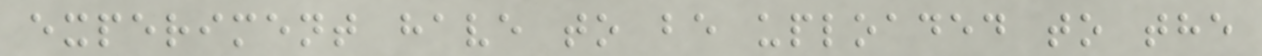experiment have to be uploaded to the
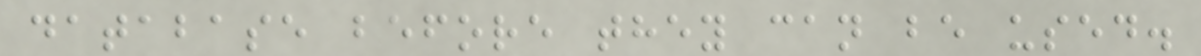database before they can be used.
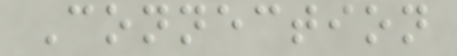Connection
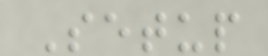Setup
